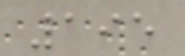195
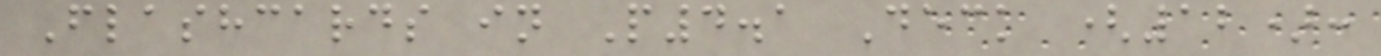Flashcards in P4.1 Deck (12):
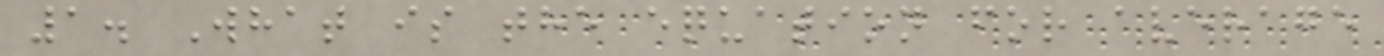1. What is the equation for average
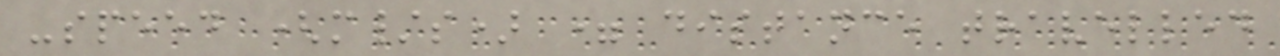-speed (m/s) = distance travelled
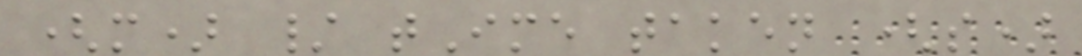(m) / tIme taken (s)
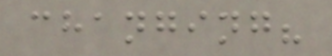changing?
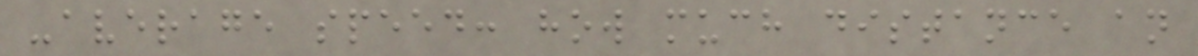-average speed: how much distance an
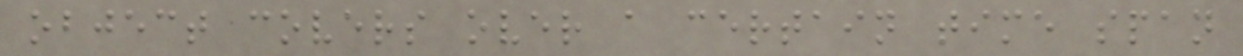object covers over a certain time span
